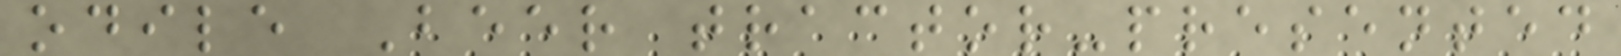odile Beer tractor-presented
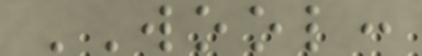WOOL:
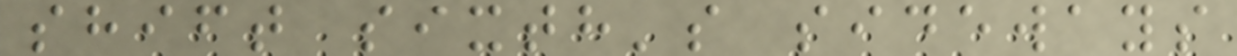shift sixth's sideways
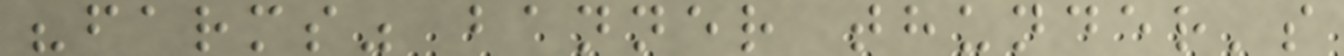"farms" banner thunder's
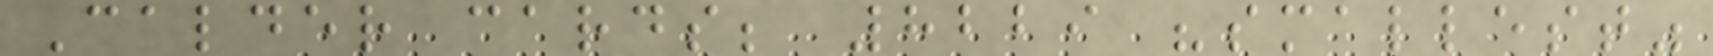Calder cards; 8229 "smallest"
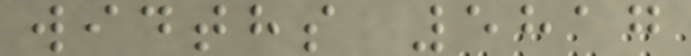widths 5817
